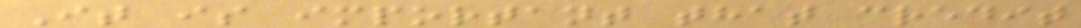It is important that credit
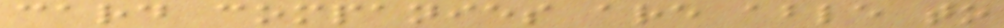card companies are able to
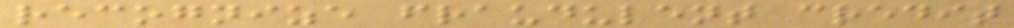recognize fraudulent credit
